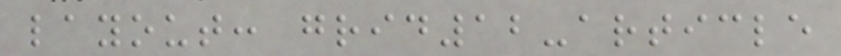layout: grid12-article
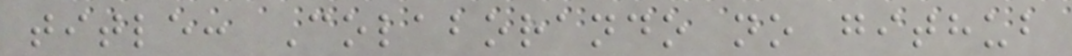title: Colaborando no github
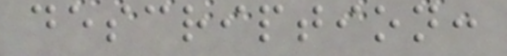description:
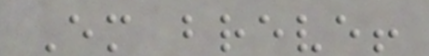Em breve!
